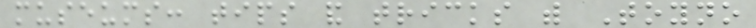museums: tips and tricks with Toyno
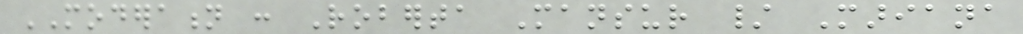MODERATION : Roberta Mansur / Mariana
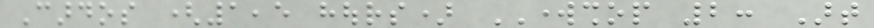Cardos (1,5 hours) WORKSHOP 2: Art
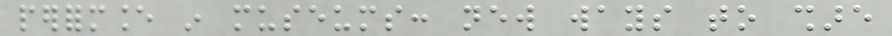performance in museums: new ways to share
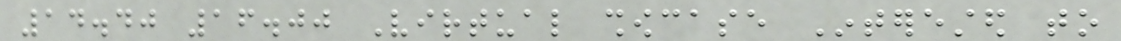14.40 16.00 Virtual showcase Interested to
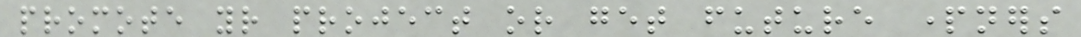promote your project or get future partners
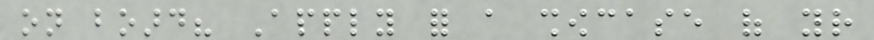on board? Apply for a showcase of your
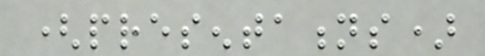(presentations)
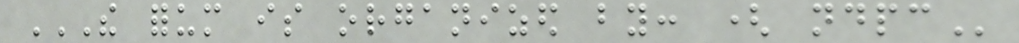THE FORUM IS ORGANIZED BY: ( NDPC
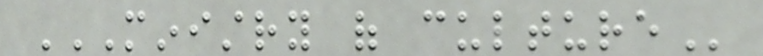MINISTRY OF CULTURE
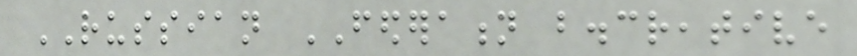RUSSIAN FEDERATION b.creative
